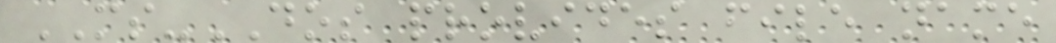MS-DOS provides file name
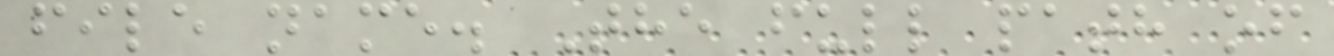file name. The full path of
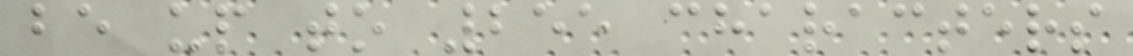be up to 255 characters
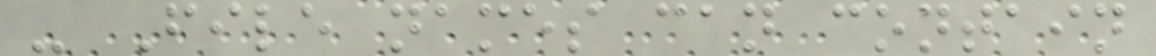- File names can contain
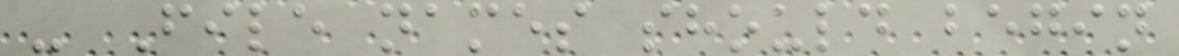- File names should begin
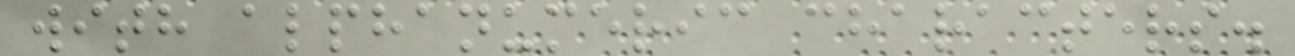with alphanumeric characters.
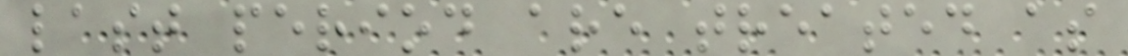last period are treated as
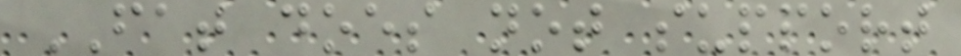FAT does not support
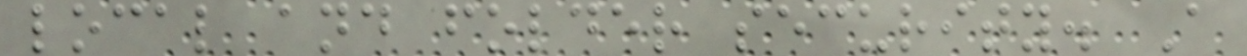local and folder security. A
